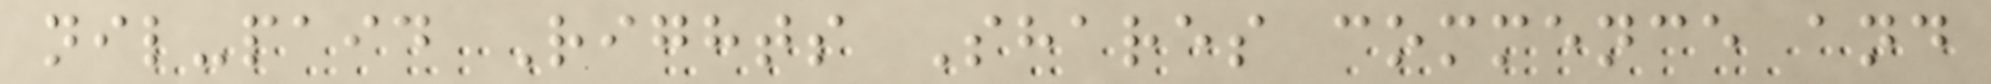nil-paid Rights Shares commence and
